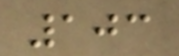103
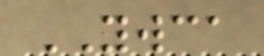YWCA
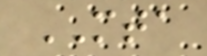MTA
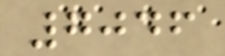7046
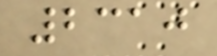2310
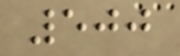500
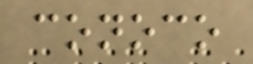conoco
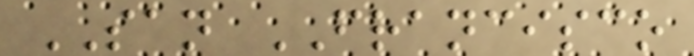SAN FRANCISCO
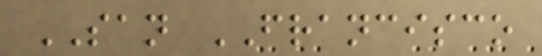SAN FRANCISCO
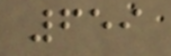659
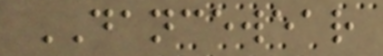DANCEWEAR
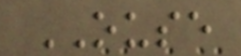OUSE
